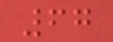67
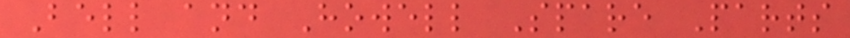Bell and Howell Spare Parts
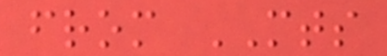from MTS
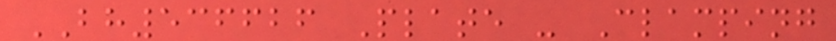BH536626 Plate - Clamping
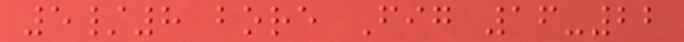5/8 bore Fig 16-22
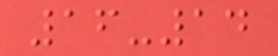16-14
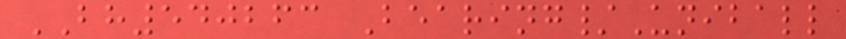BH540263 Bearing/Uniball
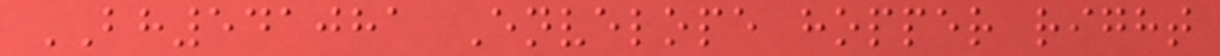BH541081 Envelope hopper right
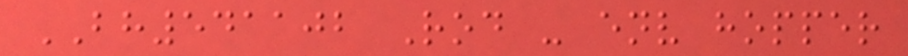BH541102 Rod - env hopper
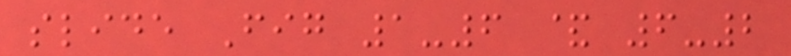slide Fig 1-6 & 6-2
